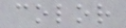color
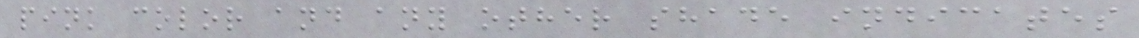pink color and any other shade indicates
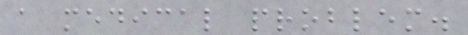a medical problem.
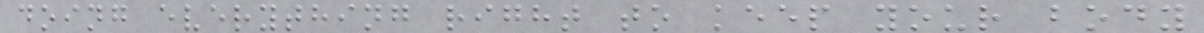doing everything right to keep your body
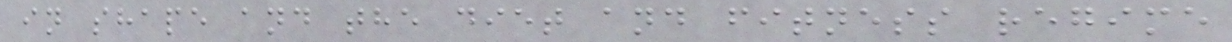in shape and the diet and fitness regime
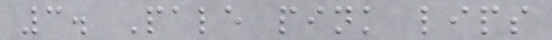3. Pale pink lips
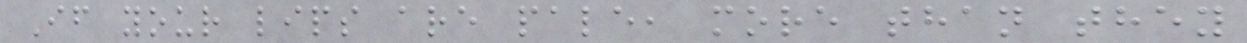If your lips are pale, more than they
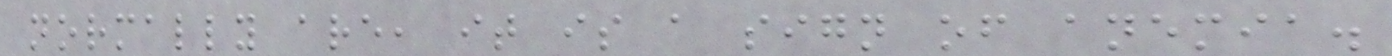normally are, it is a sign of anemia.
